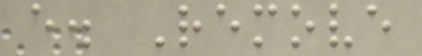e. Remove
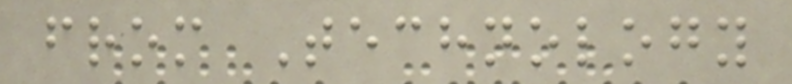from Technology
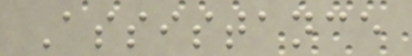Assistance
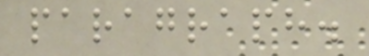paragraph.
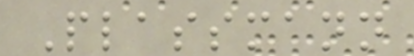Plassmann
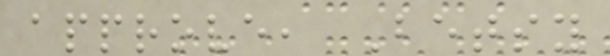approve, Betsy
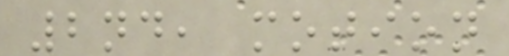2nd, motion
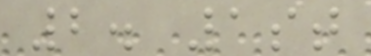2. 1st
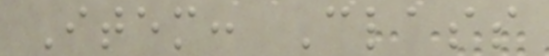Item: Class
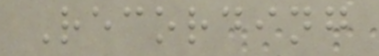Recording
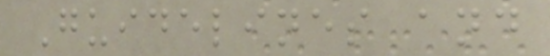Guidelines and
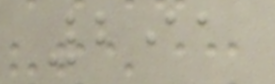291
